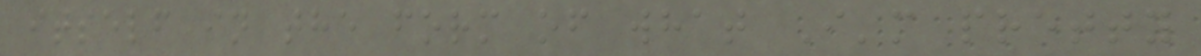itself in the form of what I'm pretty
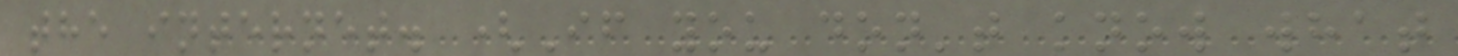the internet. (If you don't know what
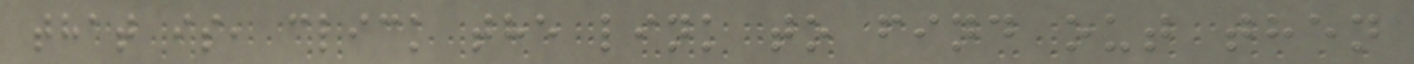that is, click the link to find out then
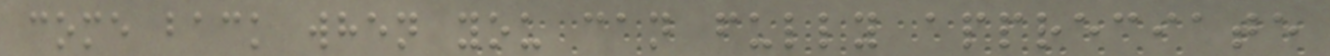come back when you can fully appreciate
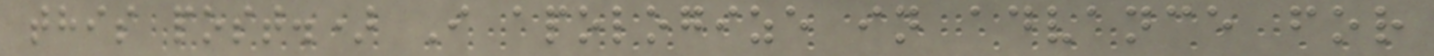this post.) I apologize in advance for
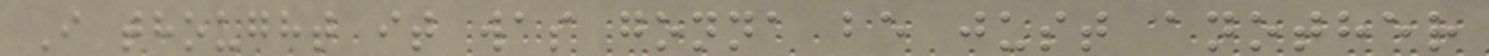I thought it was gonna be just another
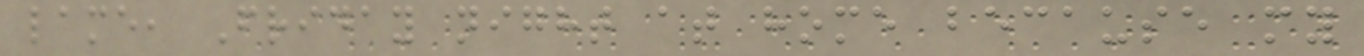lame, Friday night at home because my
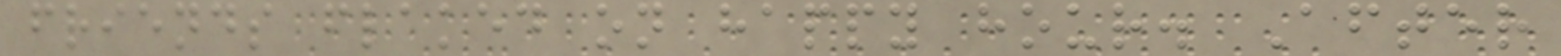friends flaked on happy hour. After
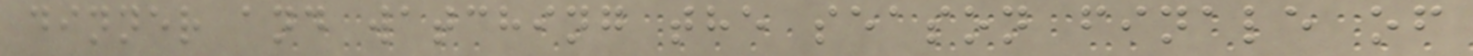dinner and watching the season finale of
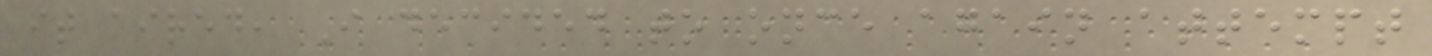it aired, I decided to once again attempt
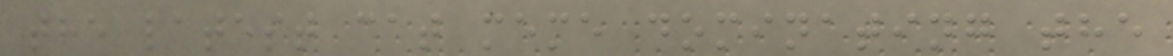the latest cat meme dominating the
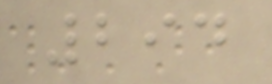294
